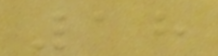18
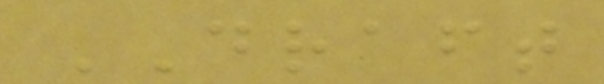DRAFT
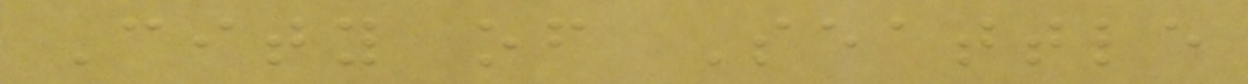City of Seattle
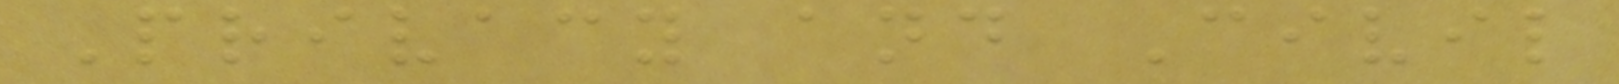Privacy and Civil
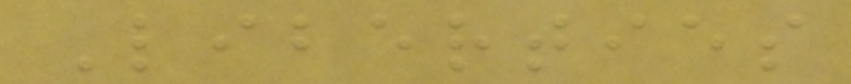Liberties
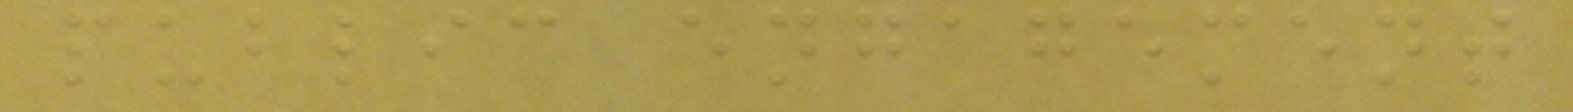public engagement
